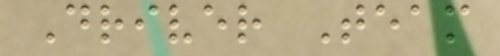Driver Team
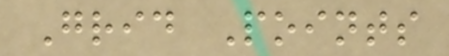Grid Points
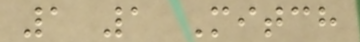1 1 Mitch
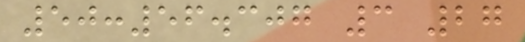50:56.307 3 27
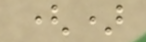()
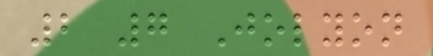2 7 Jolyon
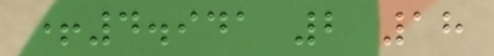+4.941 2 18
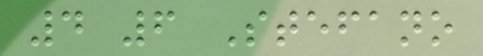4 6 Stefano
